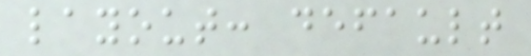layout: default
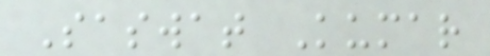Saswat Kumar
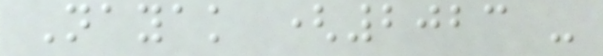Nayak (2023 -
